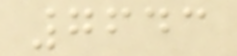7643
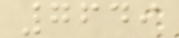7649
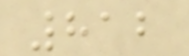812
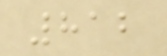812
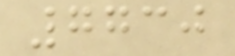7730
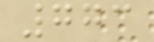773
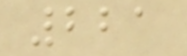221
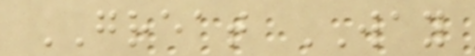GREAT WAY
